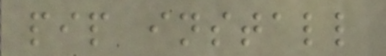pip install
